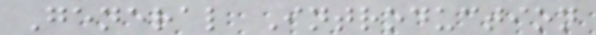General Introduction
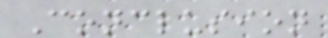Conclusion
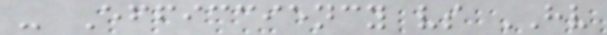- Efficciency vs HV
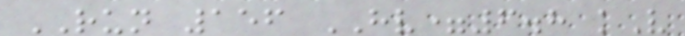RUN 156 HV=6.8 kV
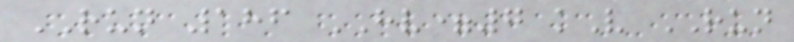RUN 186 HV=7 kV RUN
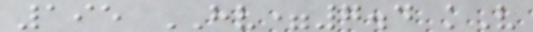195 HV=7.4 kV
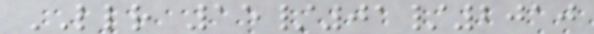LLR 15/01/2010
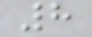8
